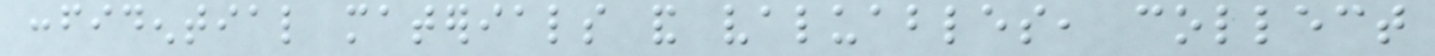confidential materials and valuables, collect
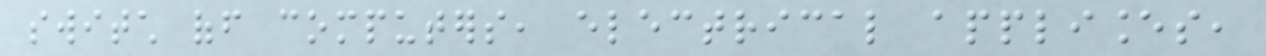switch off computers, electrical appliances,
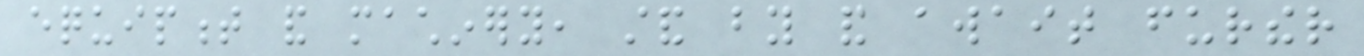equipment and machinery, stand by and await further
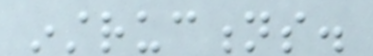instructions.
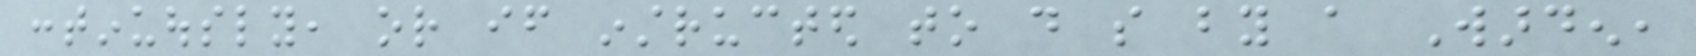continuously, or if instructed to do so by a Warden,
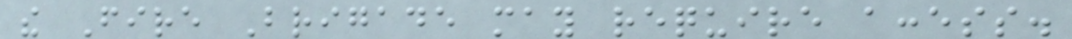the Fire Brigade may require access.
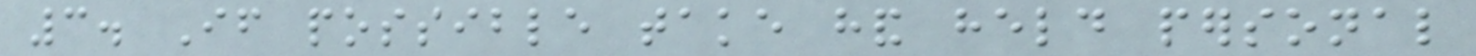3. If possible take hand held personal
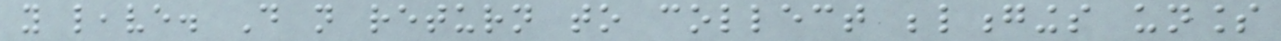you leave. Do not return to collect belongings unless
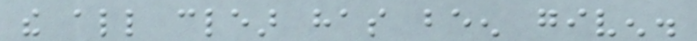the all clear has been given.
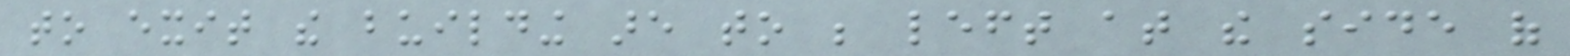to exit the building are to be left at the side of
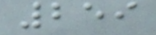259
